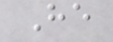He
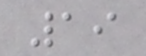19
